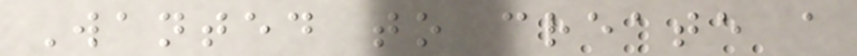Wanted to create a
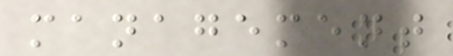management
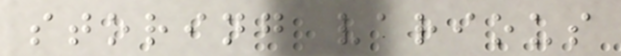storing various
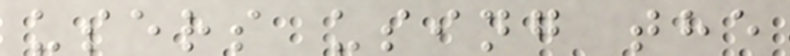users using the
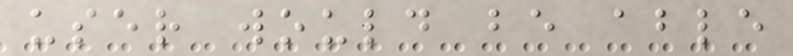user would be able
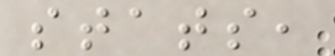stats,
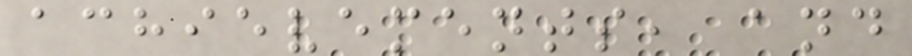achievements, and
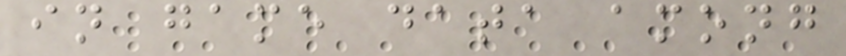in game data among
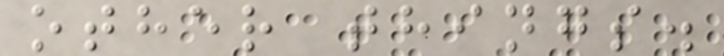other things.
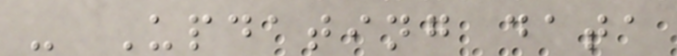- Updating data
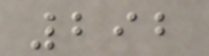292
